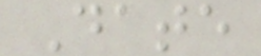Date
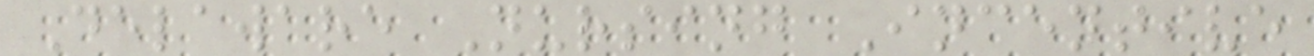Delaware Nursing Incentive
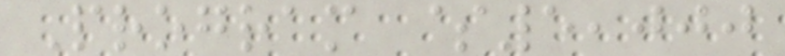Program $5,000
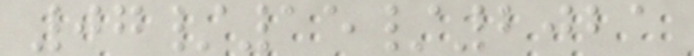07/15/2021
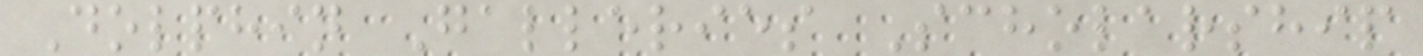Dolphin Galleries Scholarship
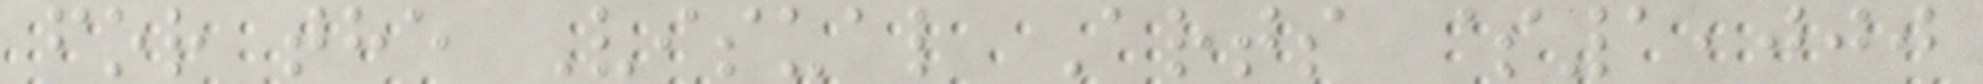for the Visual Arts $1,000
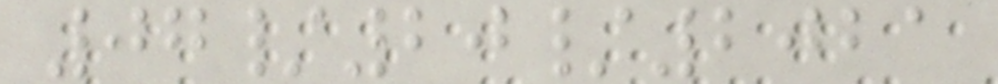07/20/2021
